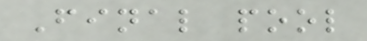Final pool
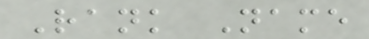Rank Name
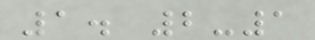1. 2-1
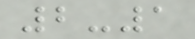2-1
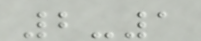2-1
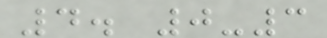4. 0-3
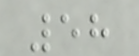58
